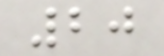20
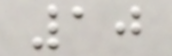10
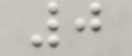0
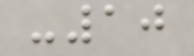-10
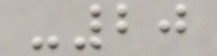-20
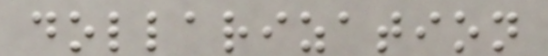dollarization
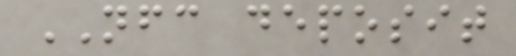NFC deposit
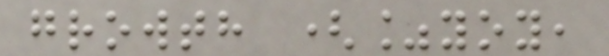growth (%yoy,
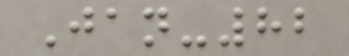Jan-82
